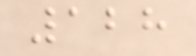128
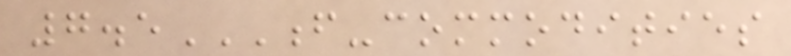7.5F-COMMODITIES
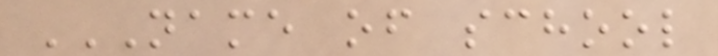NAME OF SCHOOL
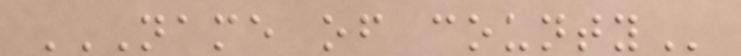NAME OF COUNTY
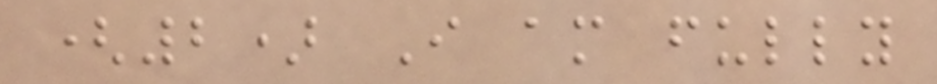(2) I am fully
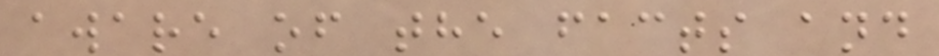aware of the facts and
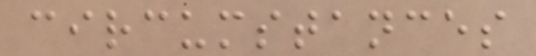circumstances
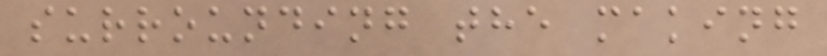surrounding the making
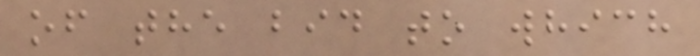of the bid to which
